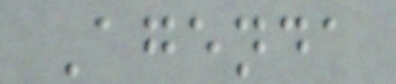Agenda
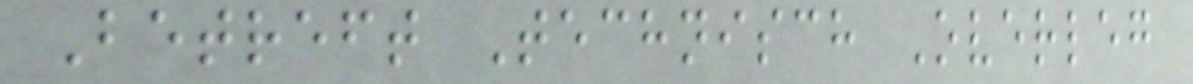Betreft Technisch Overleg
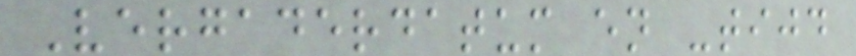Vergaderdatum en -tijd
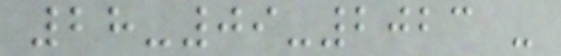28-09-2023 -
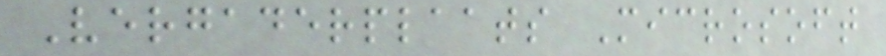Vergaderplaats Microsoft
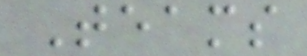Teams
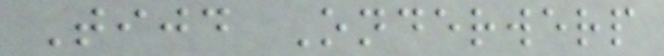Tijd Onderwerp
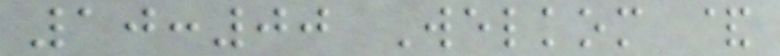10:00 Welkom &
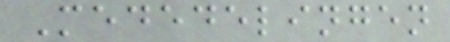Mededelingen
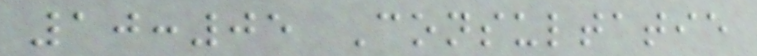10:05 Consultatie
